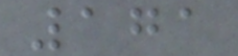171
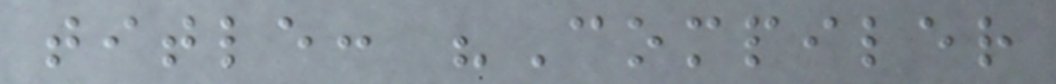title: "Compiler
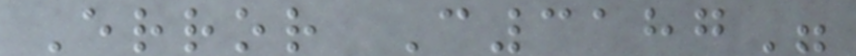Error C3187"
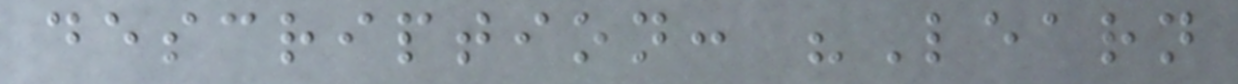description: "Learn
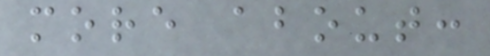more about:
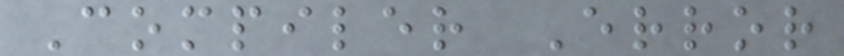Compiler Error
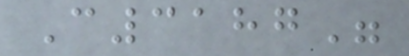C3187"
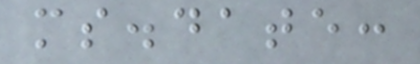ms.date:
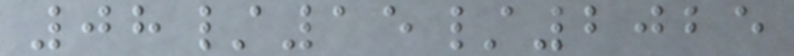08/15/2025
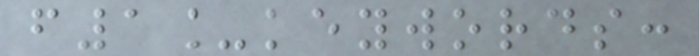f1_keywords:
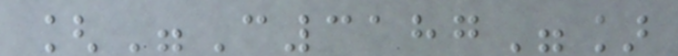["C3187"]
